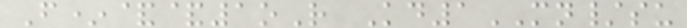F*&&1oR Kd1MN/su
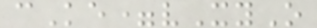cKe=vXyO
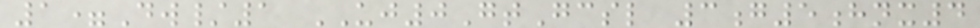1=Dw/1 UJ0GtGcsl 3g5hnx4
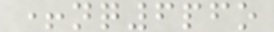+nq6pfo
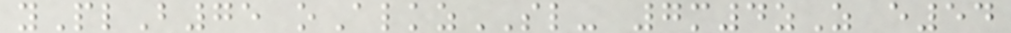yPlB75 oAlkzSL- 7m4zZ e54
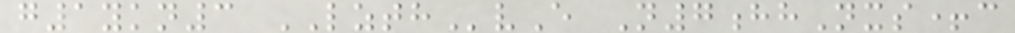g1ykn3 LZTHvE N7hhNxs+c
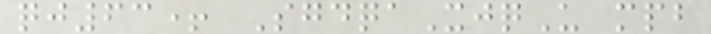qj63+ SgdqaXjqU mpb
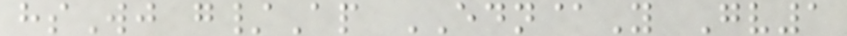hsWj g/Ap EDN@Y Gv1
